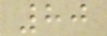80
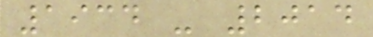1934 - 2014
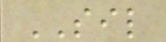SIL
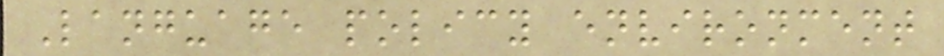Language policy environment
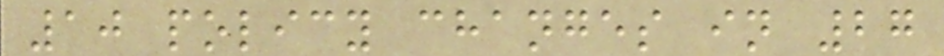10 policy changes in 27
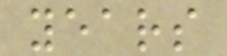years
